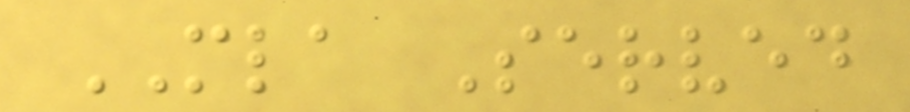MLA Served
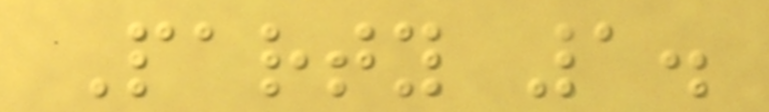Party 1.
